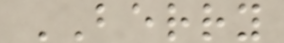BERRY
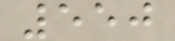550
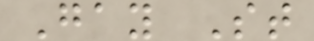Gay St
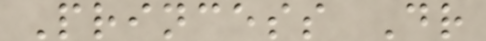Princess Dr
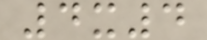4x4
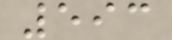593
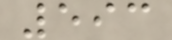593
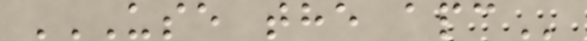USE THE APC
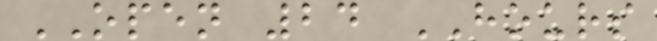OPEN 24 HOURS
